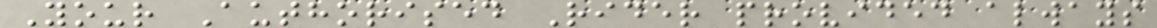Your Authorised Rider provided always
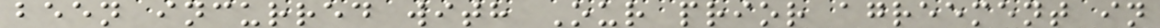been incurred with Our prior agreement in
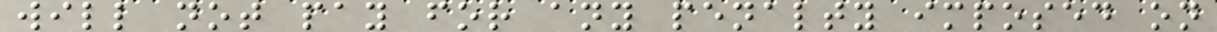will not pay for any penalty imposed on
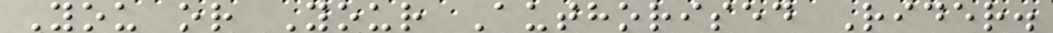You or Your Authorised Rider.
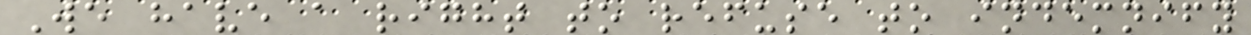We have a right to refuse to indemnify
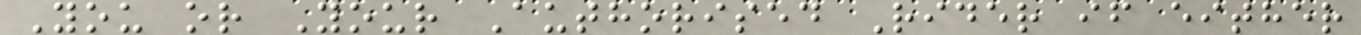You or Your Authorised Rider if either
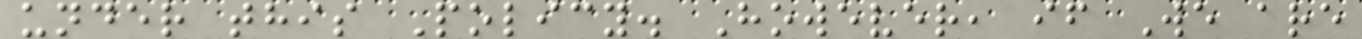under this Policy. However, if We are
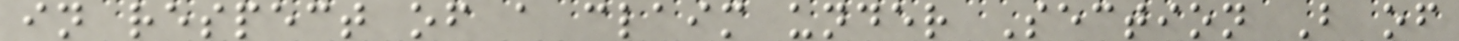in respect of a claim under Section B of
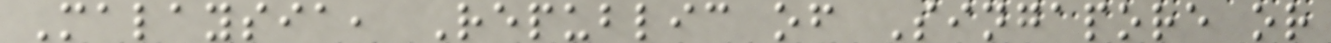Malaysia, Republic of Singapore or
